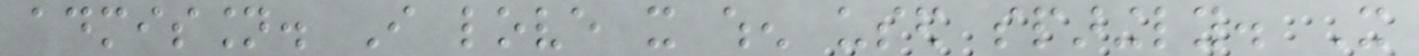admission. I love it when used sparingly. It
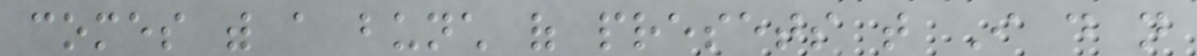comes with a bunch of presets that I do not
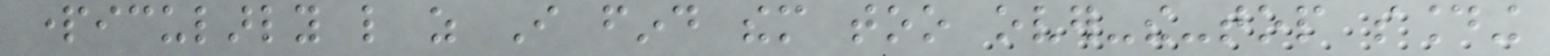particularly like as I find them too over-the-top sounding
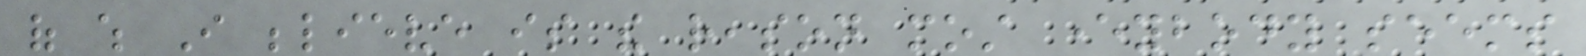of which I believe is the reason most everybody seems
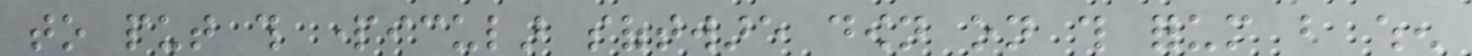to put this particular software down on this forum but when
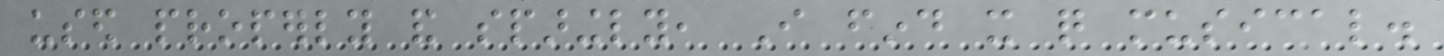used properly and sparingly, I find it quite musical.
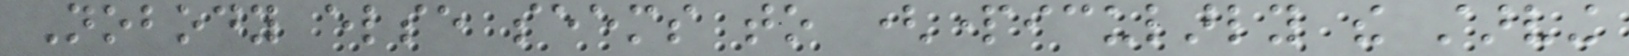Nobody else seems to (particularly the starving
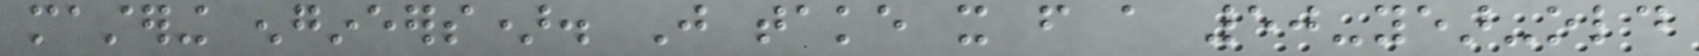mastering engineers). Just take it from a 50-year-old
